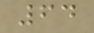64
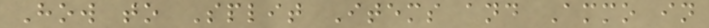How to Split Items and Ammo in
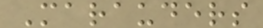Marauders
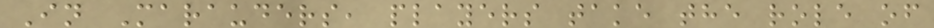In Marauders, players take the role of
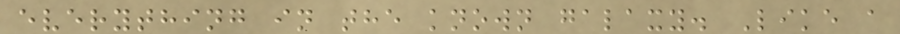everything in the known galaxy. Like a
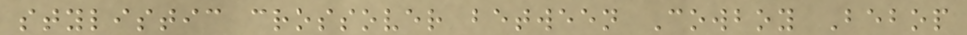stylistic crossover between Cowboy Bebop
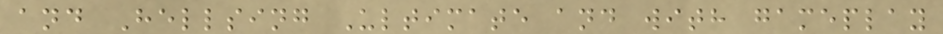and Hellsing Ultimate and with gameplay
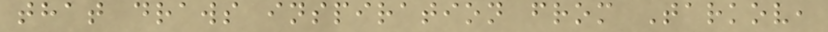that draws inspiration from Tarkov,
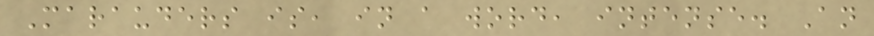Marauders is, in a word, intense. An
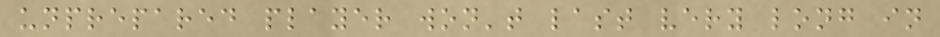unprepared player won't last very long in
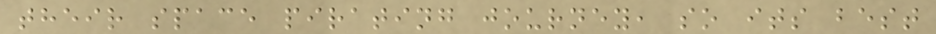their space pirating journey, so its best
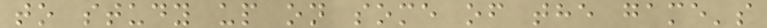to study up on some of the game's
